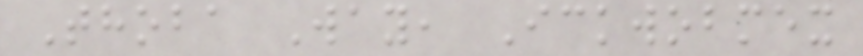Thoba Way, Ickwobmex
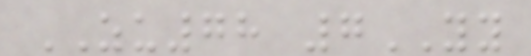ZU78 7YY
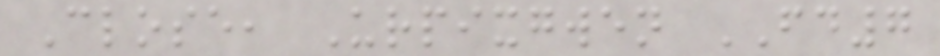Close, Urpixgwen FD7
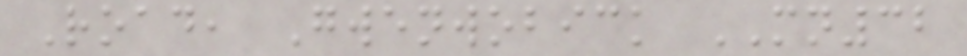Road, Gwenwobick MN32
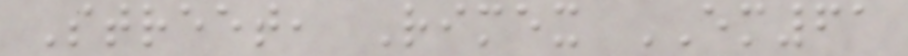Street, Rimex EM61
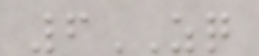6ZQ
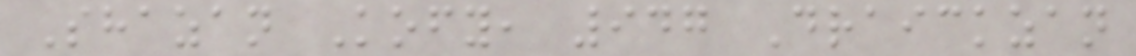Shazan Kofy, 947 Draickzan
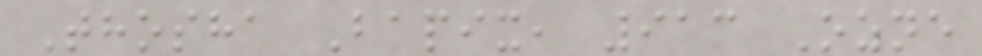Thosha Bapix, 913 Ozne
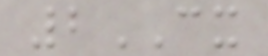2CX
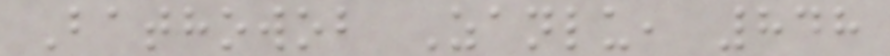Bathowob Zanlu, 848
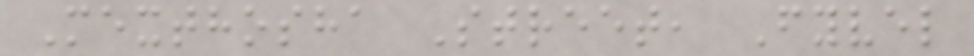Mexthosha Street, Fyvel
